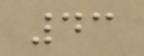43
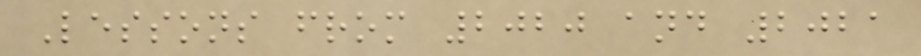Lessons from 2020 and 2021
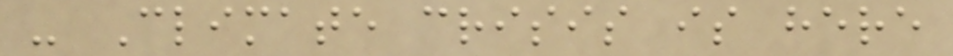- Climate crisis is here
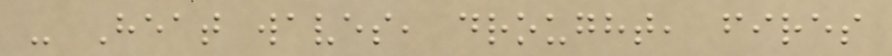- Heat waves, drought, fires
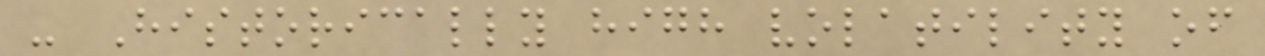- Historically high volatility of
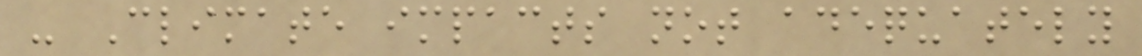- Climate impacts not adequately
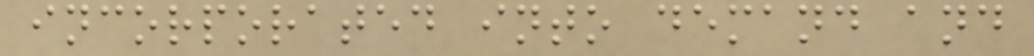incorporated into demand and
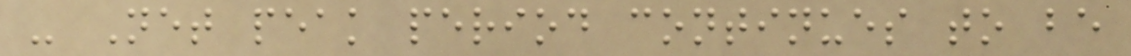- Net peak period continues to be
